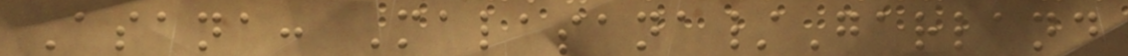Asana: Malasana/Garland
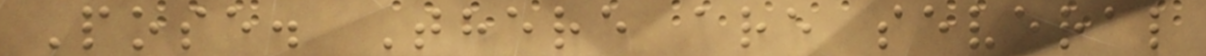Pose. There are several
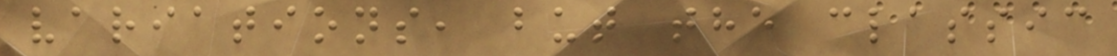variations, but the classic
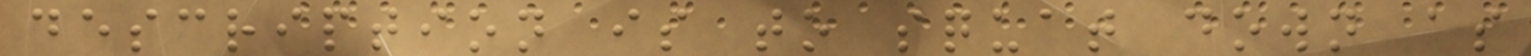description is to squat down as
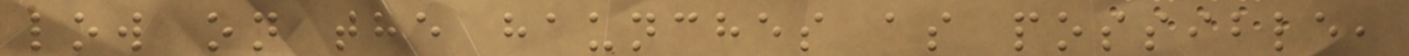low on the haunches as possible,
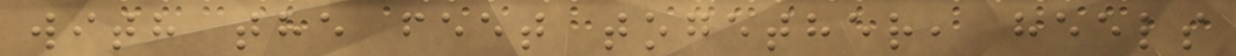with the feet together, heels
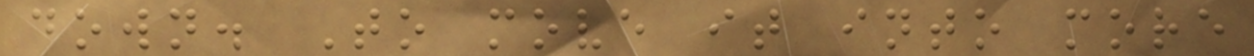down. To move it into more
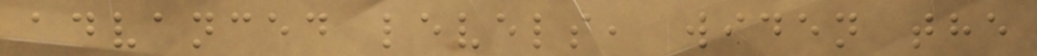advanced levels, widen the
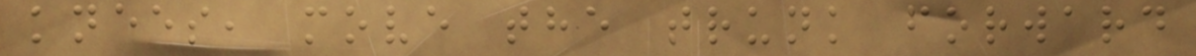knees, move the trunk forward
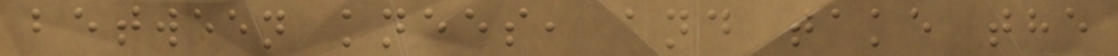between knees, and take the
